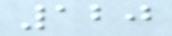120
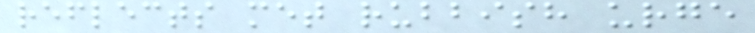reflects met rubbish urge
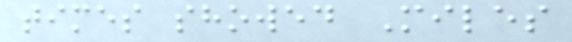times showed Miles
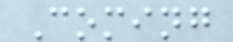Coming
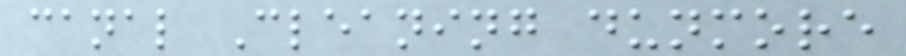canal Cleaning dunmore
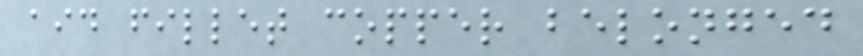aid fillet copper belonged
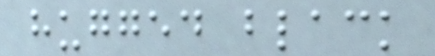hugged black
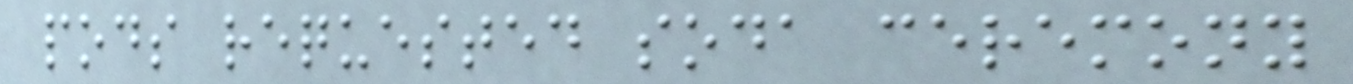pods requested soda ceremony
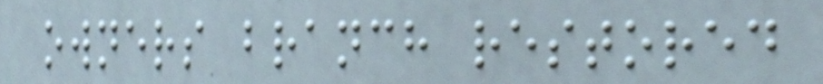owners branch restored
